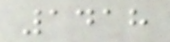1418
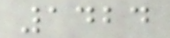1424
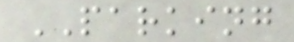PARKING
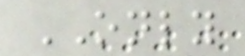ONLY
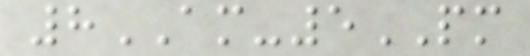8AM-5PM
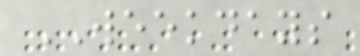WEEKDAYS
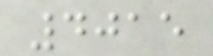4015
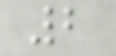2
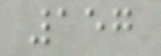157
